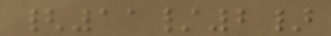{11/2}
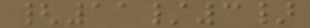{11/3}
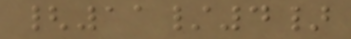{11/4}
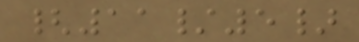{11/5}
